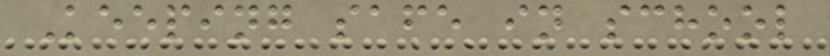Keeping safe in school
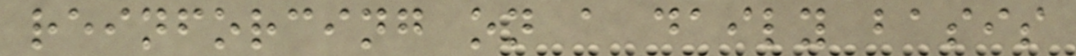reinforcing on a daily basis
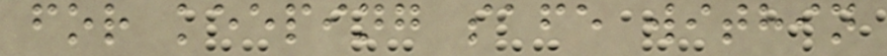for keeping safe within
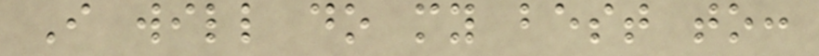I will do my best to:
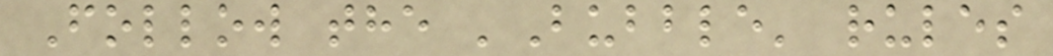Follow the 'Bubble' rules
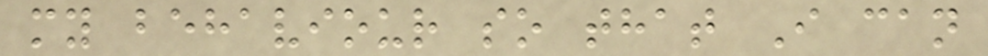my behaviour so that I can
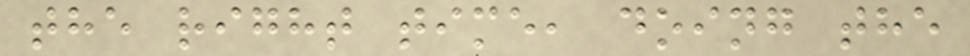the right time, doing the
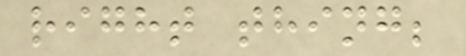right thing;
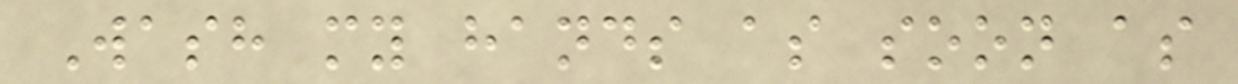Wash my hands as soon as
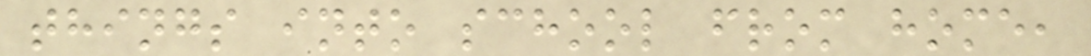things into school from home,
